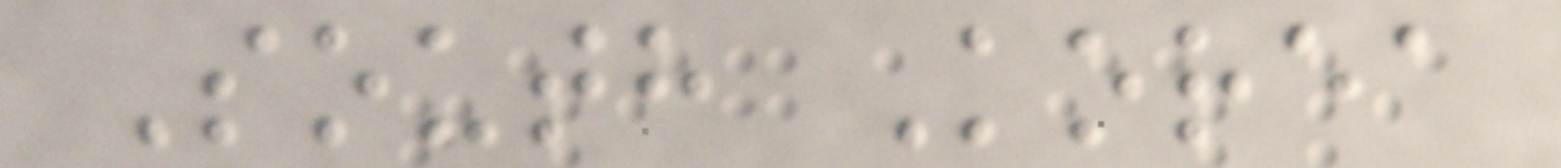South Korea
